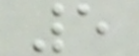5
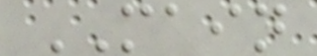MAIN
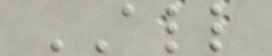ALL
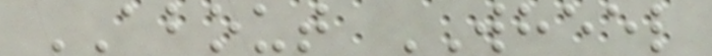ABOUT WHEEL
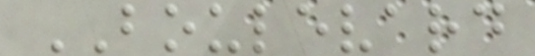BOULEVARD
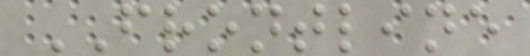FRONTLINE
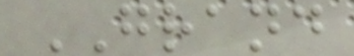GRAND
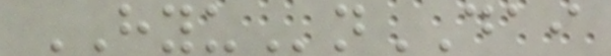HYUnDAI
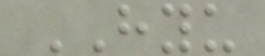HYU
